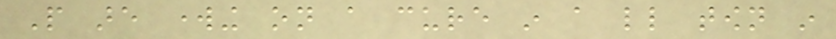People are working on a cure in a little town in
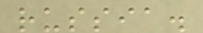russia.
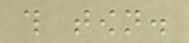this town.
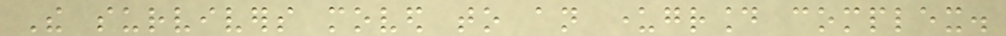The survivers moved to an underground complex.
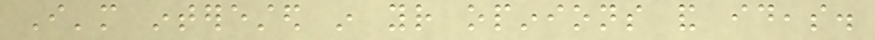I'm interested in your opinions and ideas.
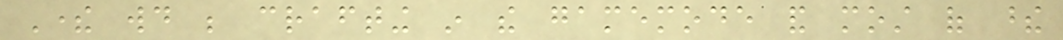There would be crafting in the gamemode and most of these
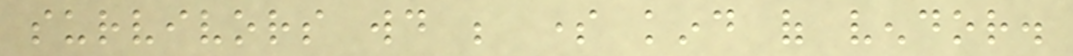survivors would be some kind of vendor.
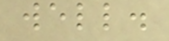well.
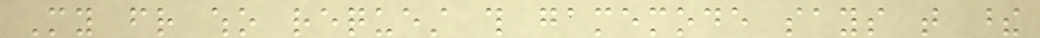My friend who request this gamemode says that these
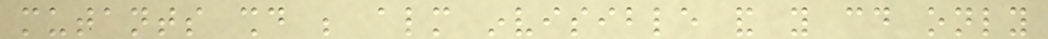mutants should be almost invisible and you could only
